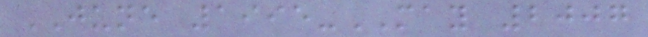JUNE 1995-MAY 2007
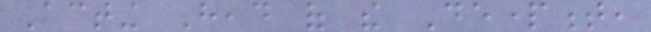Acting Head of the Department,
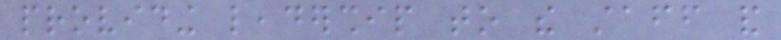providing leadership to the staff and
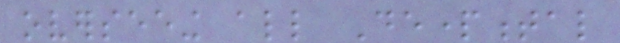overseeing all Departmental
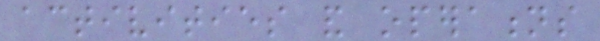activities and operations
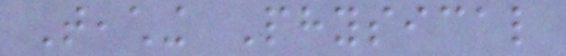Teaching Physical
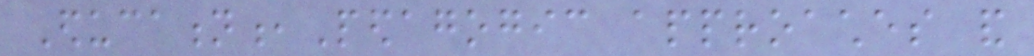Education,Pedagogic approaches and
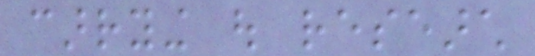carrying out research
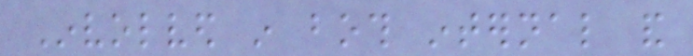Involved in both internal and
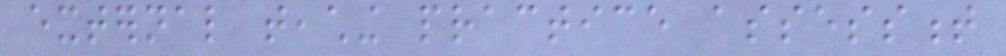external teaching practice assessment
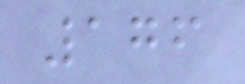176
